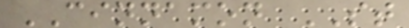CINNAMON ST
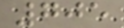705
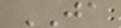JA
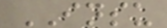INSU
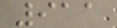911
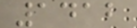1412
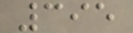395
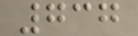737
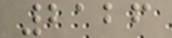2126
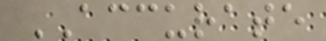ACCURATE
